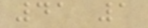41 1
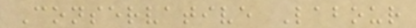Conservative Labour
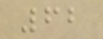62
